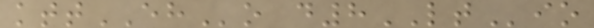kttEHo d8LTio
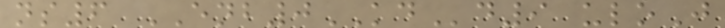ns6 ENB0KDd9 uloJ
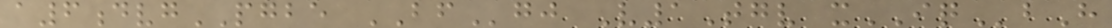a6dvgPGBE BFgj V1Tgv xIQbH
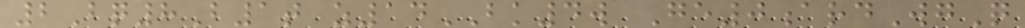2Bq8B1t z14BK4w Ge0ardWgQ
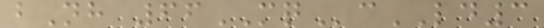bNh 66MQcLD3
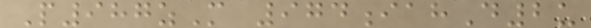P987zM 974iahD2u
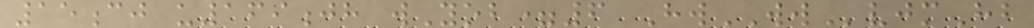15cj u169jh wYob=6 HwWWvjmHb
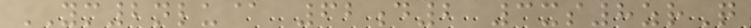YM2nlu@ 62d2 3xs8zrQ
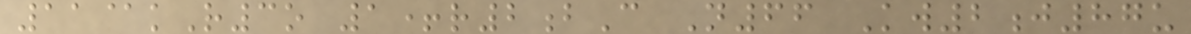11@kR3o 1+r2bC N66 Kw2j87u
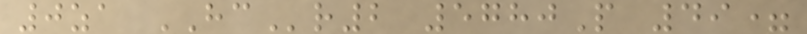0za HCr2 5780P 49=
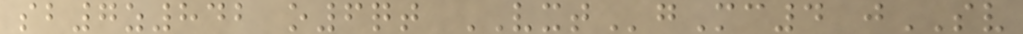sb7z842 o6qt VXTgMc4 jSV
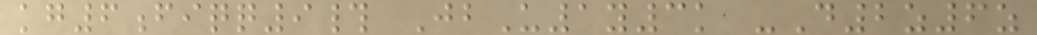kg6fiqq9# JbU1y3k -D2z6z
